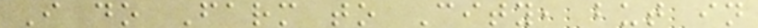I do Farm to City, but in
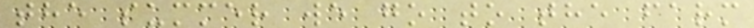the summer we go to the farm
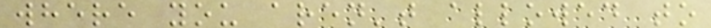where you aren't allowed to
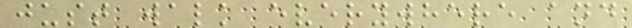just walk everywhere and
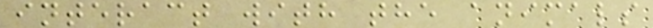interact with the animals
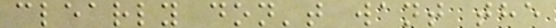clearly don't want the
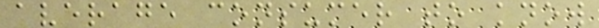average consumer to know
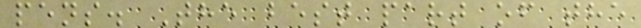pens. The best part of the
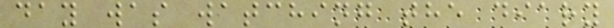day was watching the diary
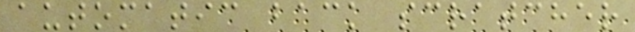automatic back scratcher
